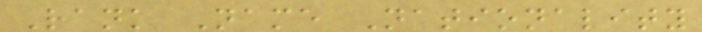Rank Name Nationality
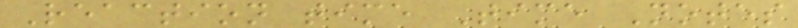Reaction time Time Notes
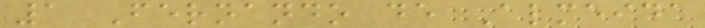1 Fernando de Almeida
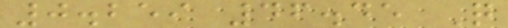0.259 46.45 Q
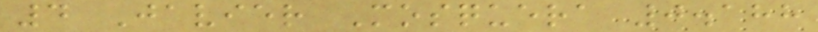4 Javier Mosquera 0.188
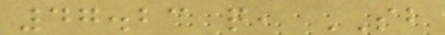47.23 q, SB
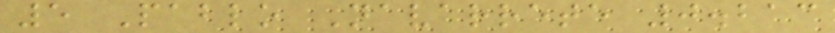5 Pablo Navarrete 0.213
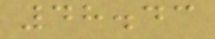48.43
